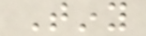Tiny
